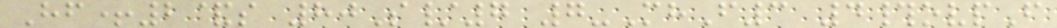Hf+2&s 80S/7 7-MhF3 4#ovpF
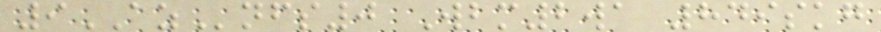9AZnfs0 Wbm2wa 849skg
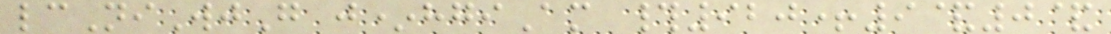lcNiWjG j*hgiAm #920+9&0&
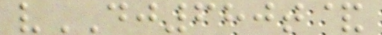vDJ680t&
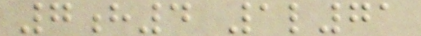7h4 1l71
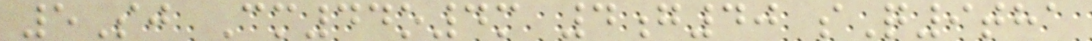5Sj Cm44o4m 4g40 sQ9tha
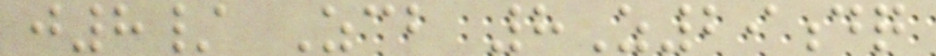j8/ Zcb 8Z29dq
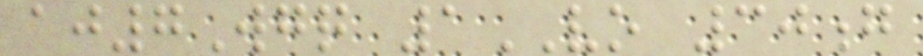aj7Wgq 1VO 30g
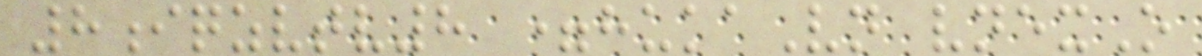8iqzvtv8 =hukaVn vnexO
